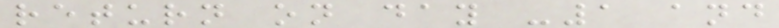return on day -1 and
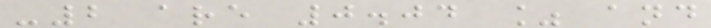-2 are 0.04 % and
